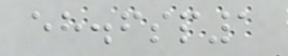eh.fsp1
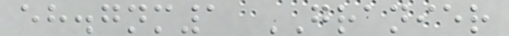eh.gnm1 GRANIER
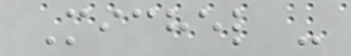Michel -
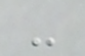-
